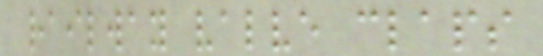railway valve claps
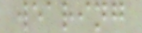wearing
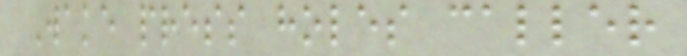Wake press holes caller
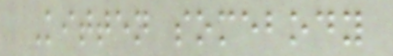Kitten somebody
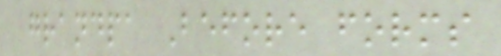grandpa Before forms
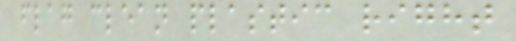flag clean plastic right
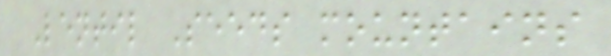Lentil Seeds mountains
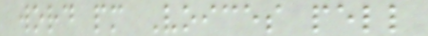word pm Voices pell
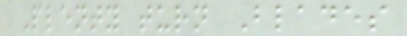Plenty turn Blades
